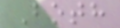Both
